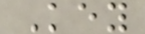Key
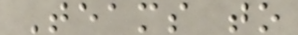Teams to
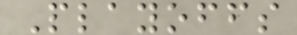Playoffs
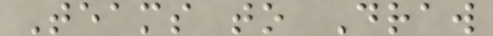Teams to Draw
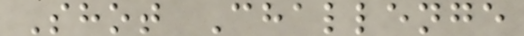Shot Challenge
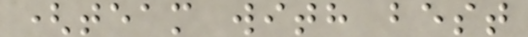(team with best
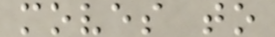moves to
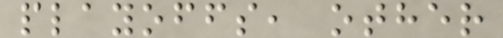playoffs, other
